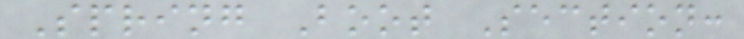Spring Boot Section:
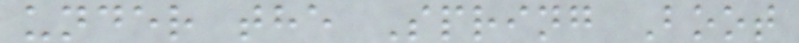under the Spring Boot
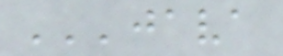'''java
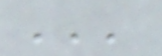'''
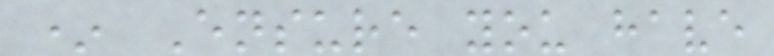* Ensure you have
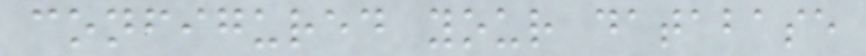configured your database
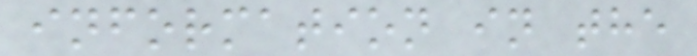information in the
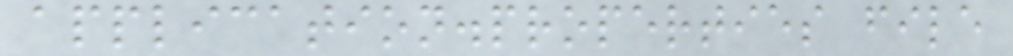application.properties file
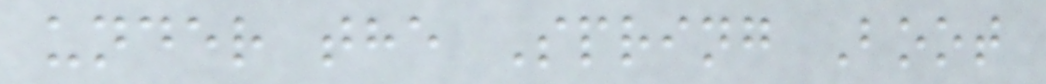under the Spring Boot
